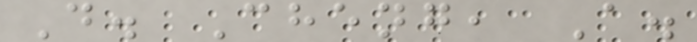D. Cheng, A.
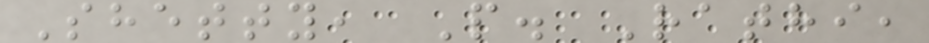Shetty, P. Rathi,
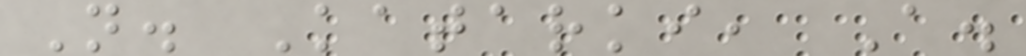N. Katarki, A.
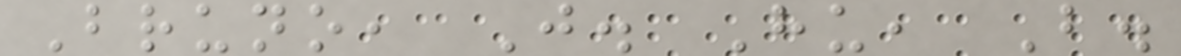Bruno, J. Hu, B.
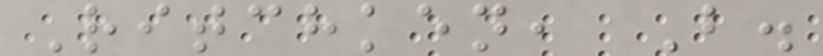Ritchken, B.
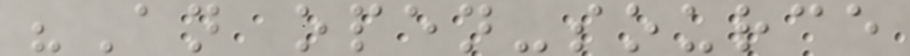"An open-source
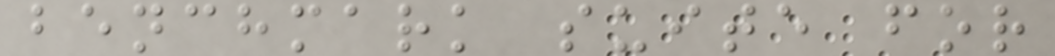benchmark suite for
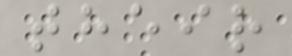their
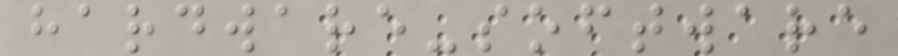hardware-software
